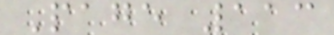Page 113
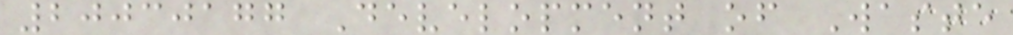20030177 Development of Waste
